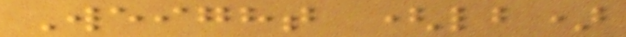Weight (lb)
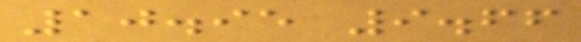10.95 9.66
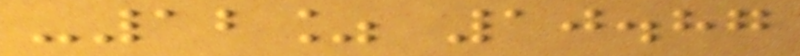-12% 10.87
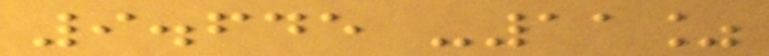9.645 -11%
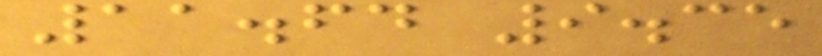11.64 9.35
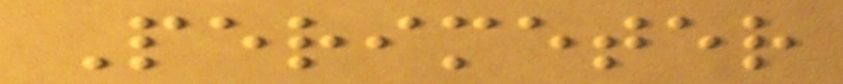Perimeter
